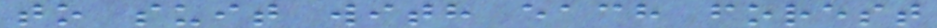to suit with each forest
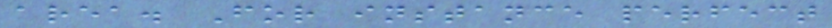area. For instance perfect
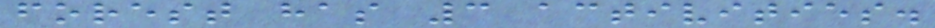forest has 3 activities.
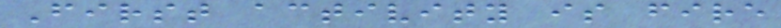First activity is fire
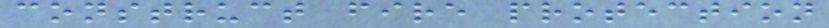construct fire protection
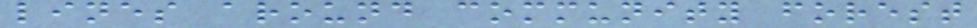lines around community forest
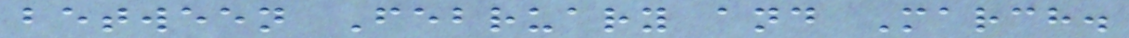between February and March.
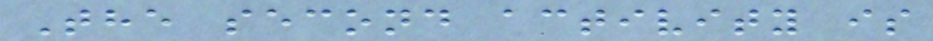The second activity is
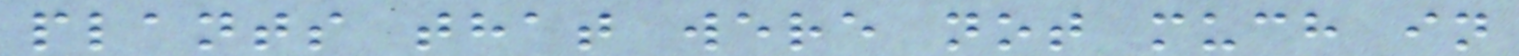plants that were not much in
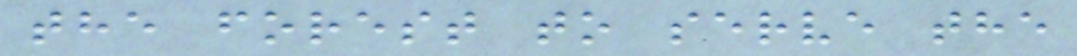the forest to serve the
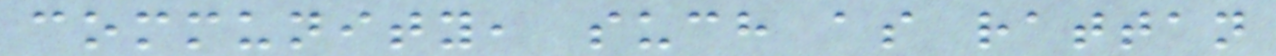community, such as rattan
